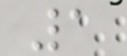1
